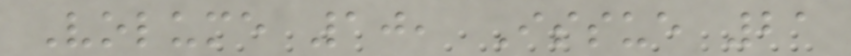Volume 10, Issue 21
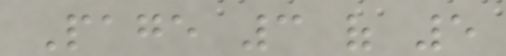Page 3 of 5
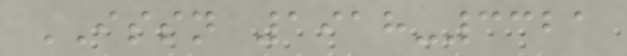ISSN 1918-3321
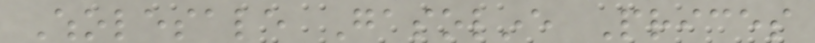Wholesale Gasoline Prices
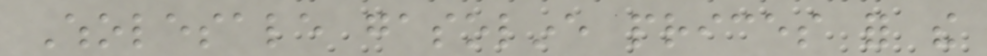Wholesale gasoline prices for the
